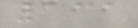131
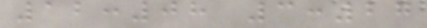12:08 3:27
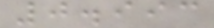0.993
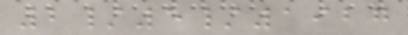2/5/1927
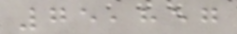75,857
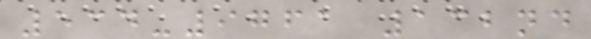534-9761 132nd
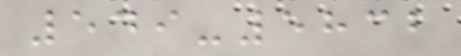549-5832
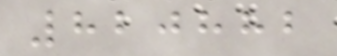820882
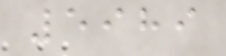5989
